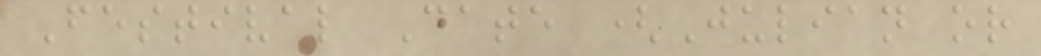Festival Date (Julian or
